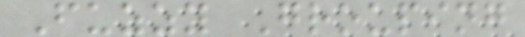Fuzzy Grouping
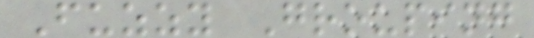Fuzzy Grouping
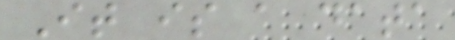It is a data
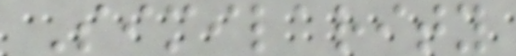Similarity
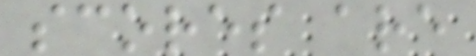scores are
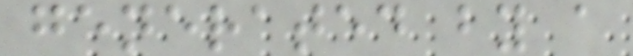generated by a
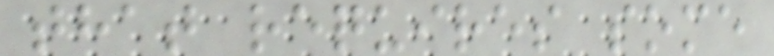that requires some
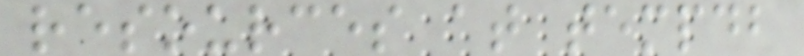resources at tempdb
